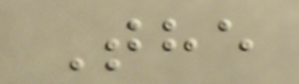The
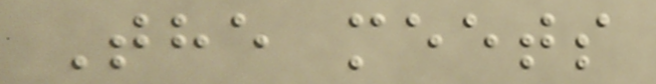The meets
